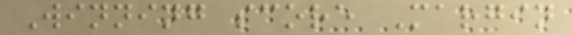Winning score Margin
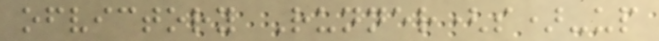ofvictory Runner(s)-up
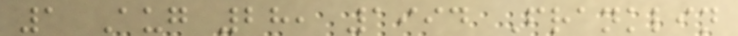1 Aug 28, 1994 Franklin
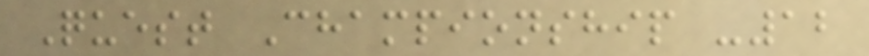Quest Championship -12
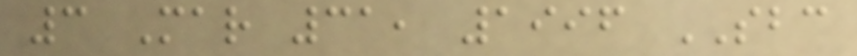3 Mar 31, 1996 SBC
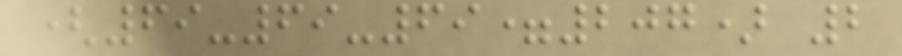(69-69-69=207) 2
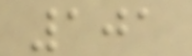101
